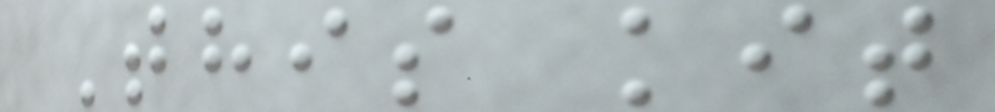This kit
